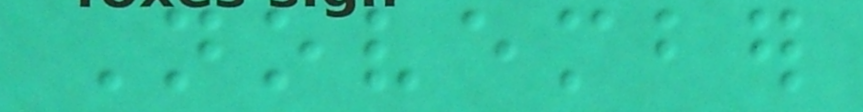November
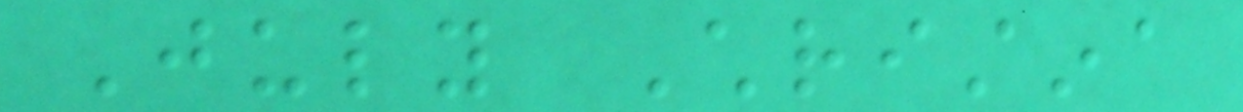July Christina
